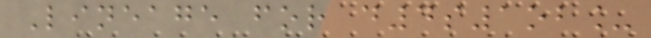Lineage for d4s1ob_
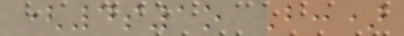(4s1o B:)
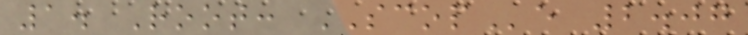1. Root: SCOPe 2.07
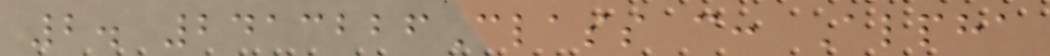2. 2413226Class c: Alpha
